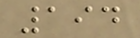194
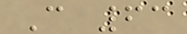C 63
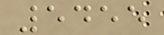5455
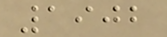1902
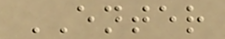ENTER
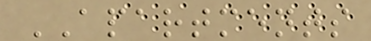APARTMENTS
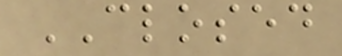CLOSED
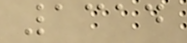1314
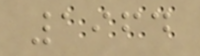1964
